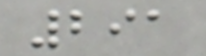291
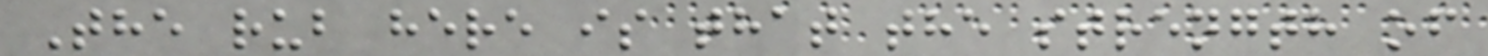The rub here is that the strength of
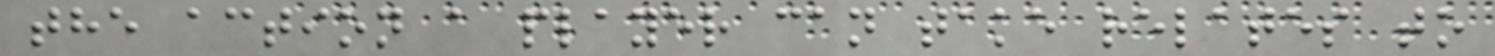the action a player can take relates to
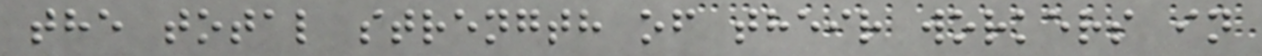the total strength of their workers in
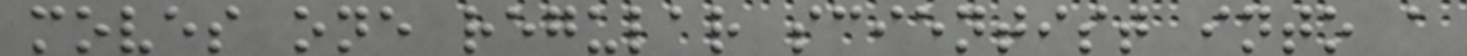moves one regular scientist into a
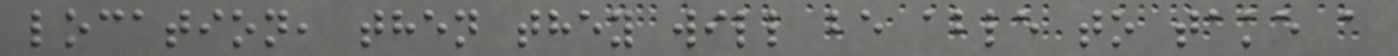location, then they will be able to take a
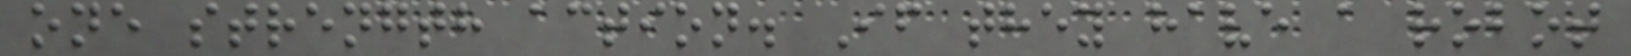one strength action. If they have a robot
